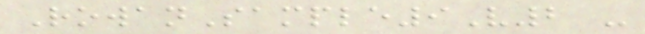RowanSample9V2 -
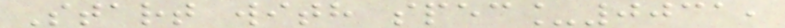Start with spec_0031,
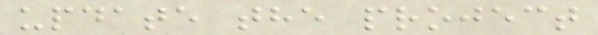update the project
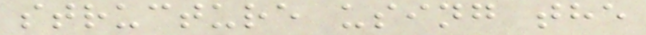structure using the
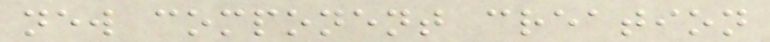new component creation
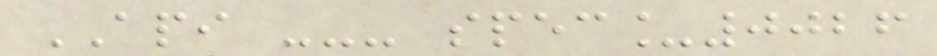API --- spec_0026
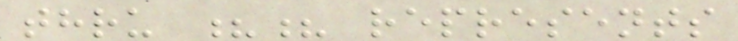thru ?? represents
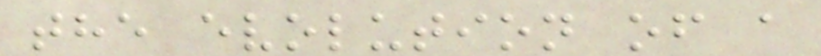the evolution of a
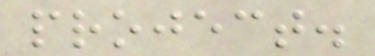project.
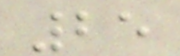25
